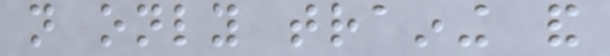not only training and
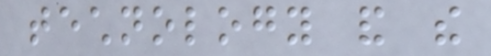technology and the
